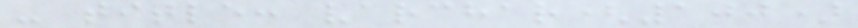- title: varchar(100)
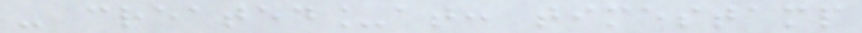- created_at: timestamp
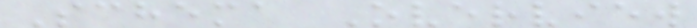Schema Overview
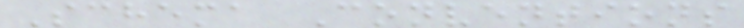Schema Conventions
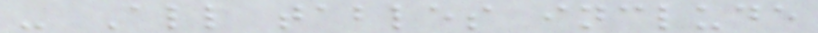- All tables include
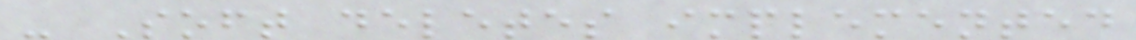- Soft deletes implemented
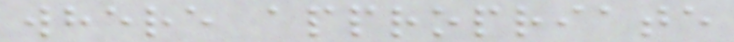where appropriate
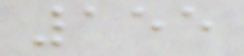155
